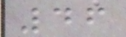46
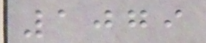1079
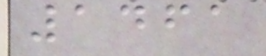1461
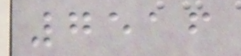7516
